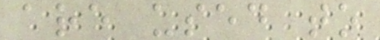are used to
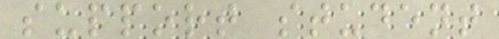support student
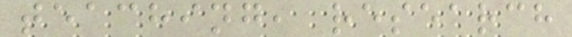teaching, research
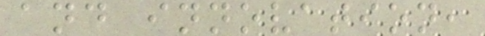and innovation,
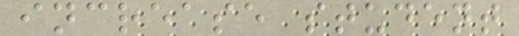increase student
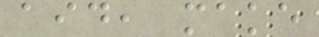aid, make
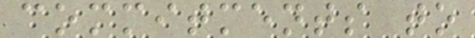commitments to
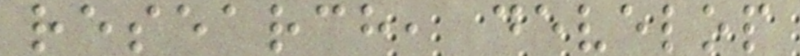research, develop
